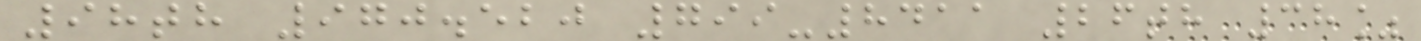98th 970.520 799-8411 26th 38%
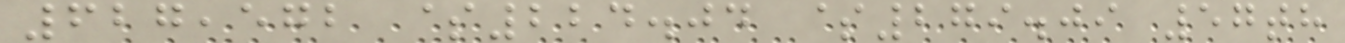627,572 $224.04 $279.09 57th
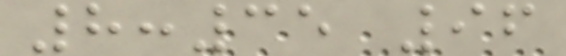8:35 96
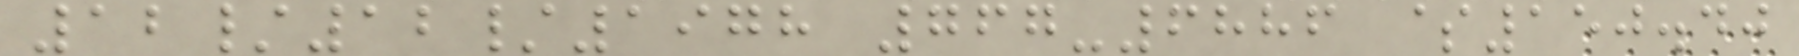12/12/1978 767-6886 $150.40
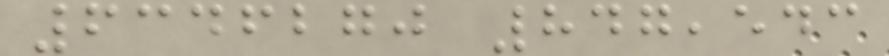6346270 847,543
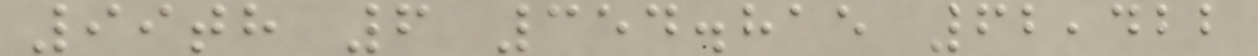99th 6 354.815 62,422
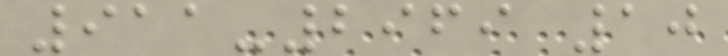911-2969 10
